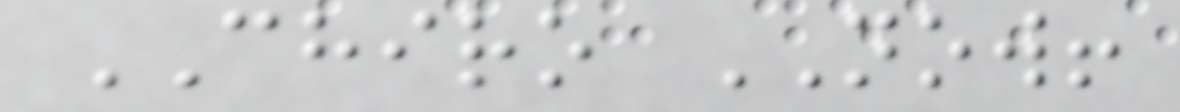CHIRO NOW!
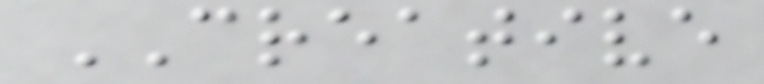CREATIVE
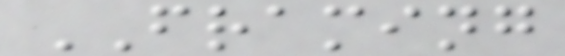FRAMING
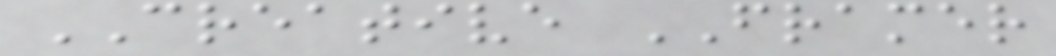CREATIVE FRAMER
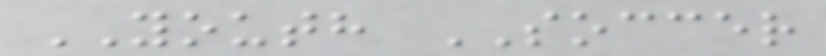YOUTH SOCCER
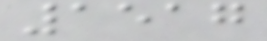1517
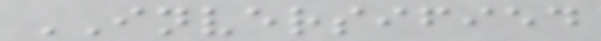INVERSIFIED
